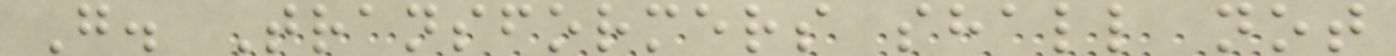G. Transformers shall not
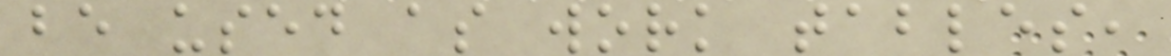be used as work tables,
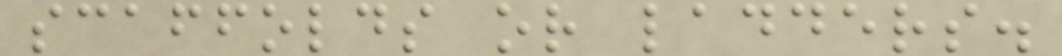scaffolds or ladders.
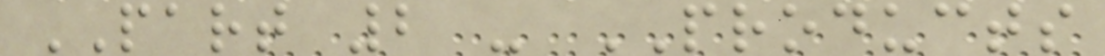PART 2 - PRODUCTS
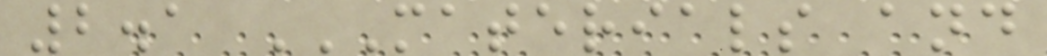2.1 MATERIALS AND
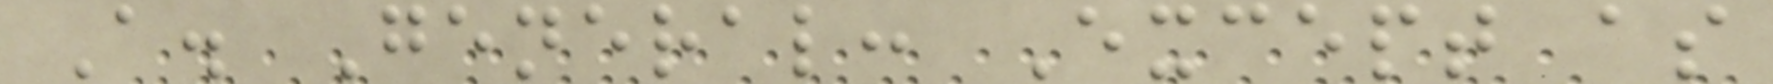A. General: Except as
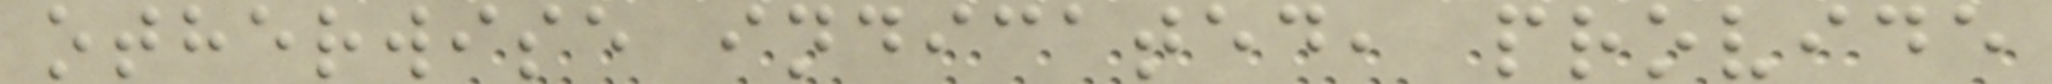otherwise indicated, provide
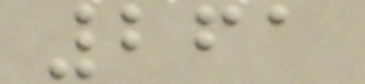261
